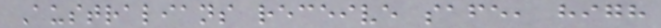Australians receive safe, high
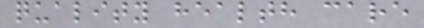quality health care
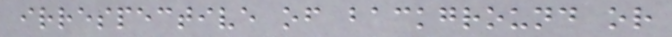irrespective of background or
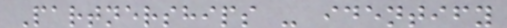Partnerships - identify
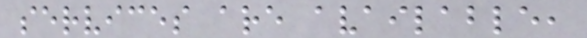services are available,
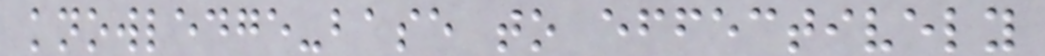knowledge-base to effectively
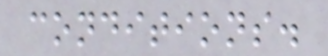conditions.
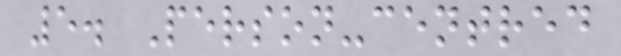5. Person-centred
